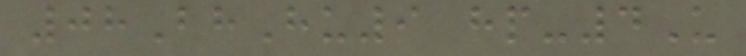08BhHu9 hp-4U
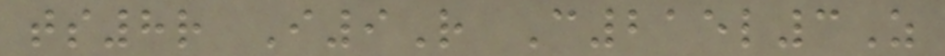ts8r I9R C215l3Z
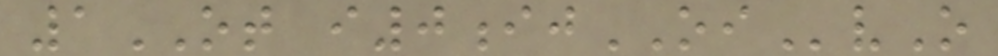1OT i0ijOIvO
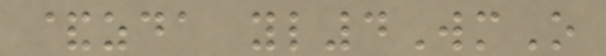&zda yl4WmO
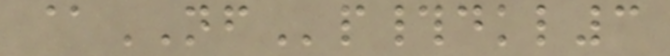@NFp#dkl3
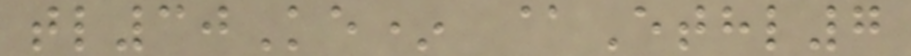tl30Ke* @Ethl7
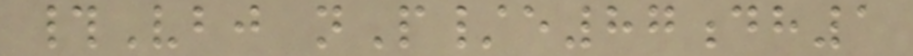#Vbj nP/e87dh1
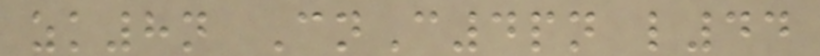zk8n CnC4pn l44
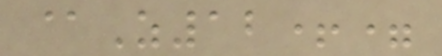@Z12+=
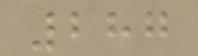287
